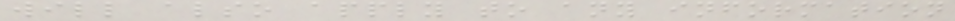will also apply to any information
